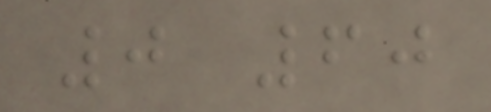0 60
